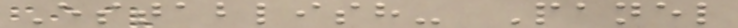Establish- Panel
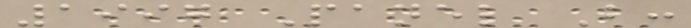1997 Panel B:
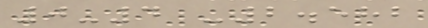0-4 -2.582
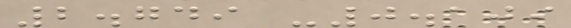2.749 -0.109
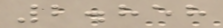2.858
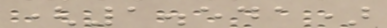(1.541)
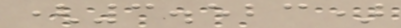(3.523)
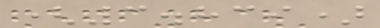(3.839)
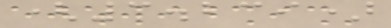(3.239)
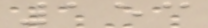153
